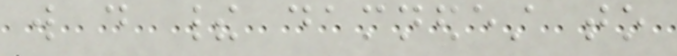will do their damnedest to
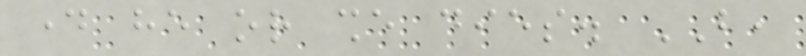day he or she dies. BUT,
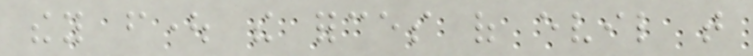they fought the forces of evil that
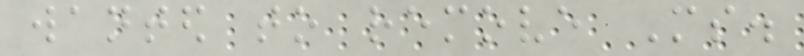wanted to remove Ms.
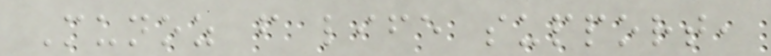Munoz from life support,
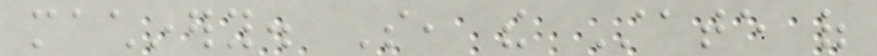machinery. So, the State of
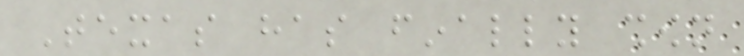Texas has finally shown
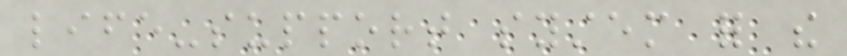life-support system for the
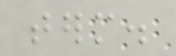term.
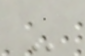-
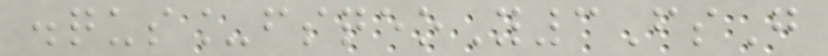disqus_fsqeoY3FsG
